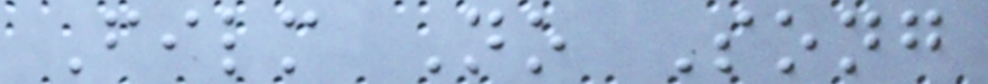Film No Song
